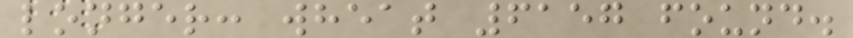longer: wheat 6157 found.
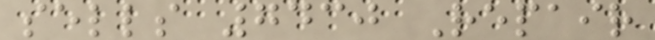sells 7430 Repair
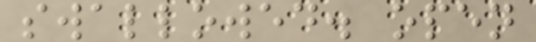swallowed. open
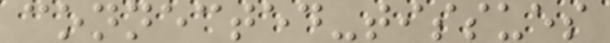connected-tissues
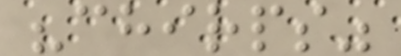"chirps"
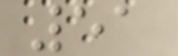51
